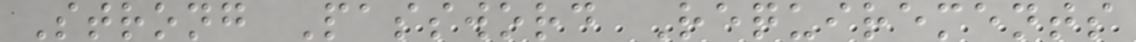Strong Password Requirements
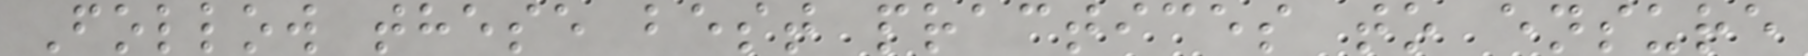Follow these best practices to ensure
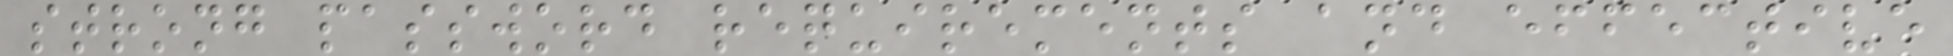strong password requirements and effective
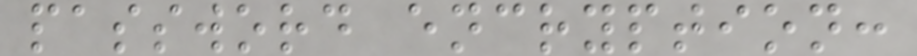password encryption:
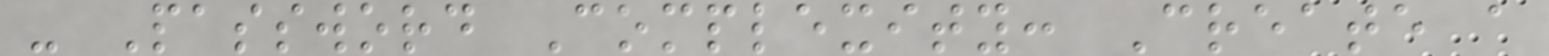- Password Complexity: Create a
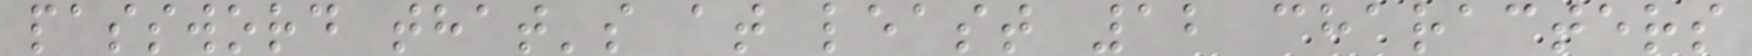password that's at least 12 characters
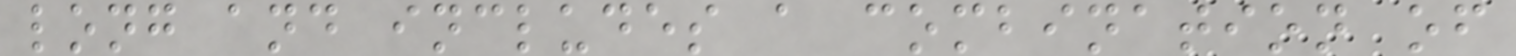long and includes a combination of
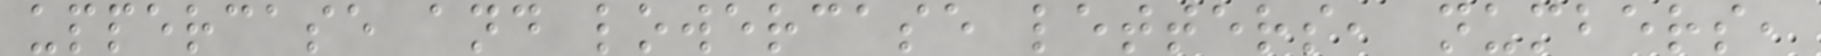uppercase and lowercase letters, numbers,
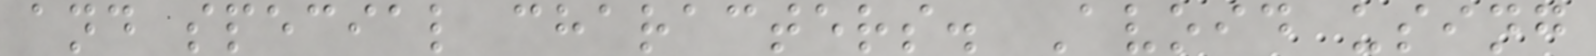and special characters. Avoid using
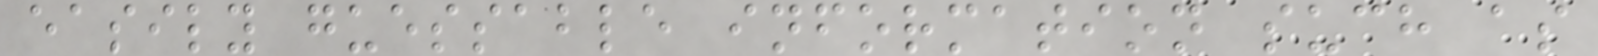easily guessable information such as
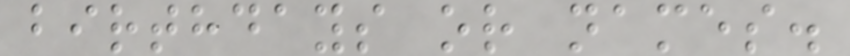birthdays or names.
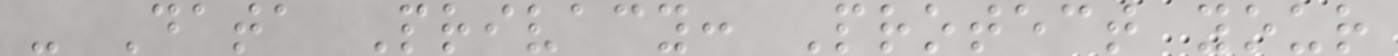- Data Privacy: Protect your
